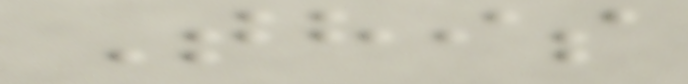This
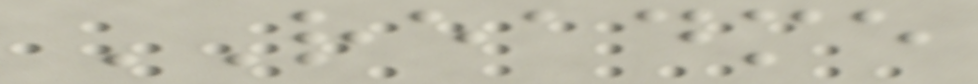README
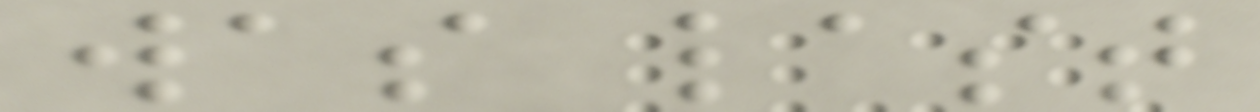was last
